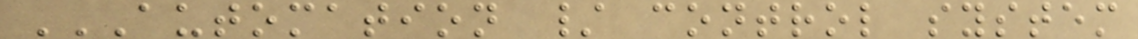AUTOMATION / CONTROL SYSTEM
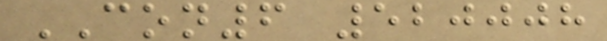CON6 520008
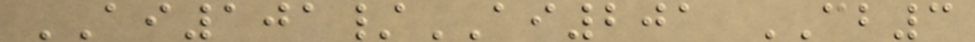AI101/AI201 CB3
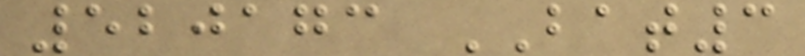520173 BAT3
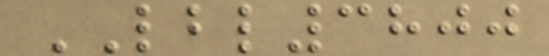LBL3800
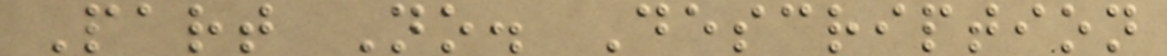Part No. Description
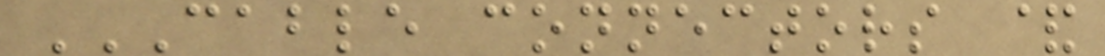CABLE CONNECTORS &
